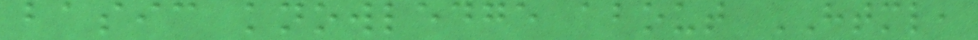basic knowledge about HTML,
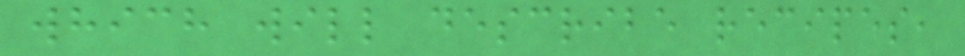which will describe recipes,
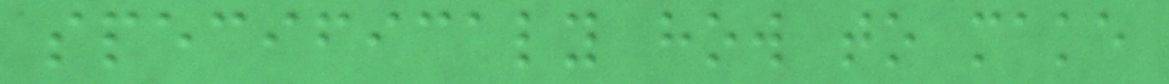specificaly how to make
